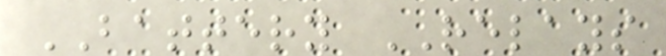BATTERY RELAYS
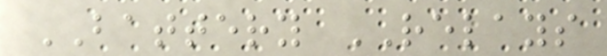BATTERY RELAYS
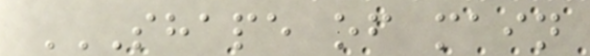SHAPE OF MAIN
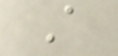A
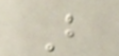B
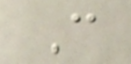C
